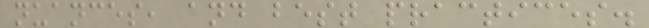nuances, and best practices.
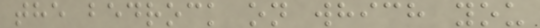the bedrock on which you
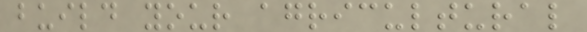build your agricultural
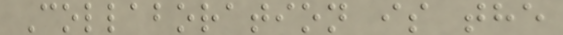Collaboration is the
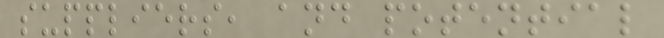suppliers, and potential
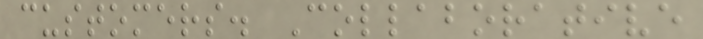customers. Collaborative
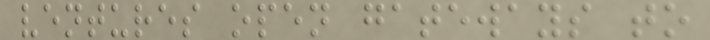ventures open gateways to
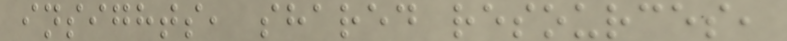insights, shared resources,
